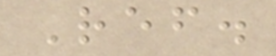Ref.
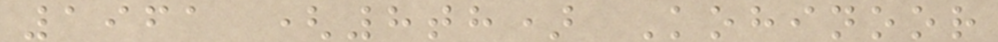1961 (8th) Kohinoor
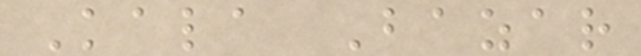Kala Bazar
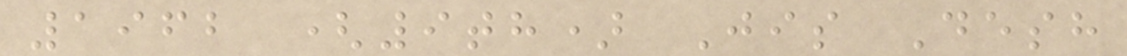1962 (9th) Jis Desh
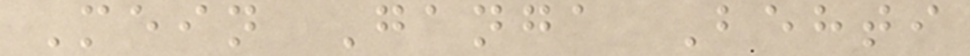Mein Ganga Behti
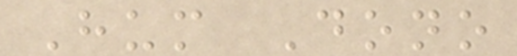Hum Dono
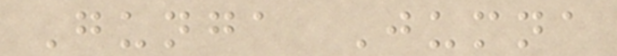Gunga Jumna
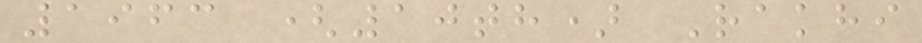1963 (10th) Rakhi
